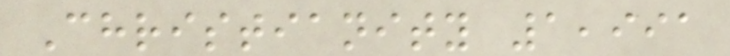Christianity 1,991
